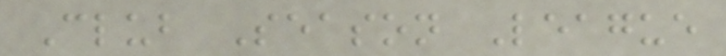Club Season League
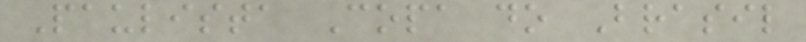Paulista Copa do Brasil
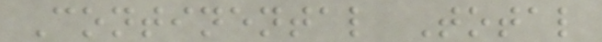Continental Total
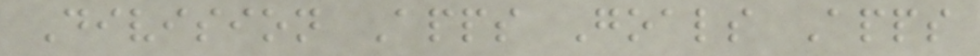Division Apps Goals Apps
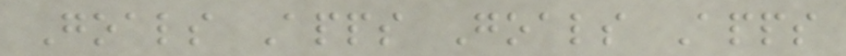Goals Apps Goals Apps
